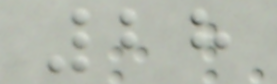28
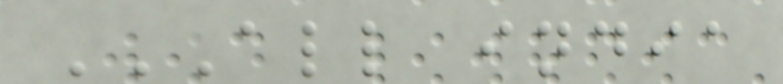ALL INDIA
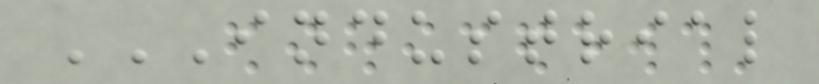INDUSTRIAL
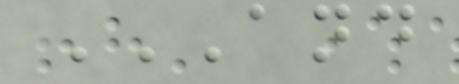AND
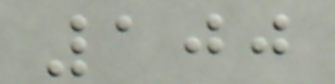100
